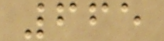665
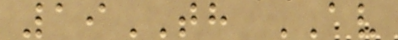19TH AV
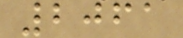2061
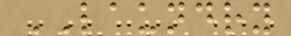LAUNDRY
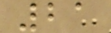21
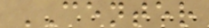CENTER
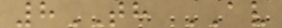8TH AV
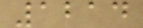1214
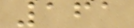161
